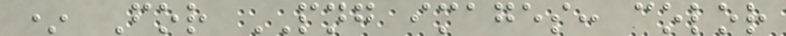* For PNG images: color
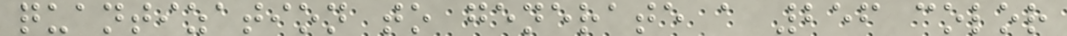quantization to generate a 256 color
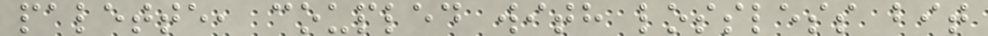palette, coupled with lossless bit
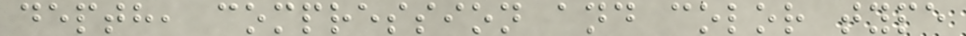depth, compression and color type
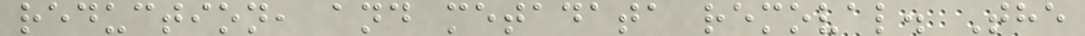reduction, and metadata removal. The
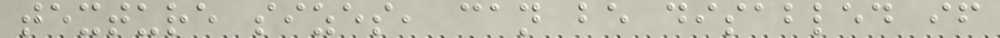texture sizes, can be disabled if
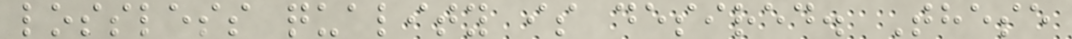lossless quality is desired. These
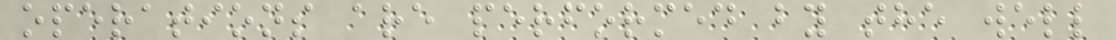operations are performed by the well
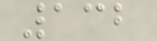132
